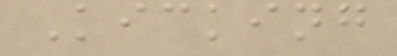Kicking
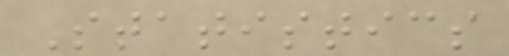Statistics
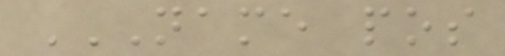NAME POS
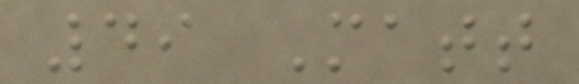49 Matt
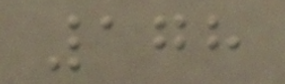178
